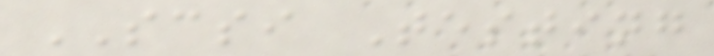SCSI Testing
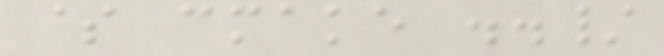$ cmake ../
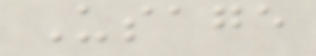Usage
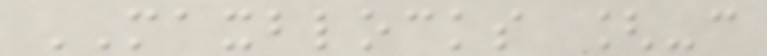MAXBLOCKS [-c
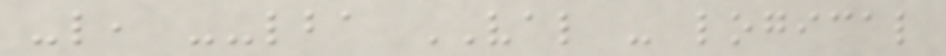-l, --lba VAL - logical
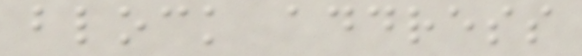block address
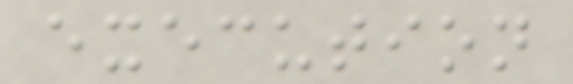execution
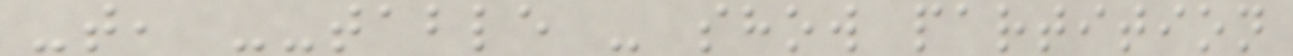-t, --table - show partition
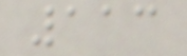113
